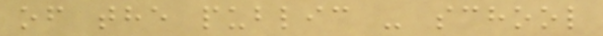of the public - school
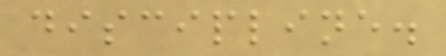discipline.
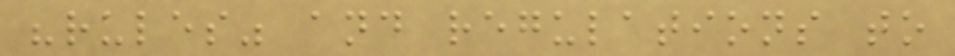"rules" and regulations to
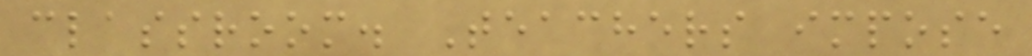classroom. Teachers impose
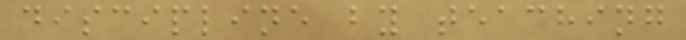discipline by teaching
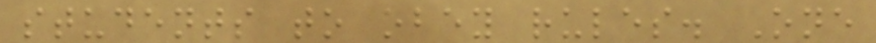students to obey rules. One
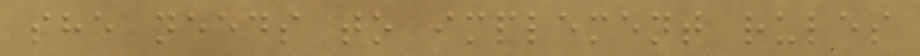she needs to implement rules
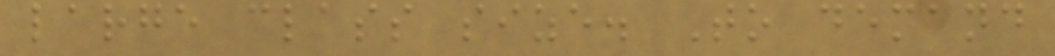large class size. To demand
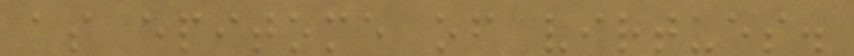as epitome of virtues.
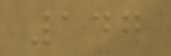147
